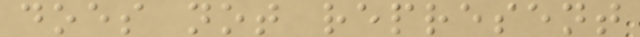does not represent
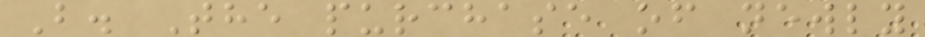B. The purchase of newly
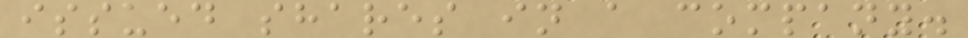issued shares in a company.
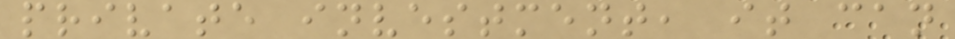private investment, it can
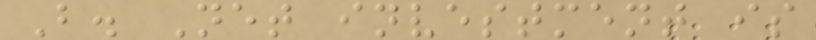B. Net investment is
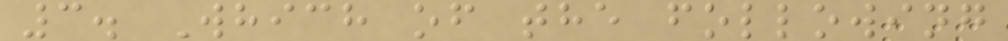3. Which of the following
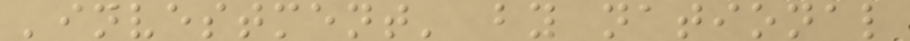'investment' by national
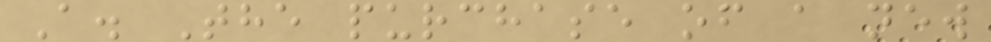A. The purchase of a new
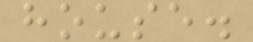house.
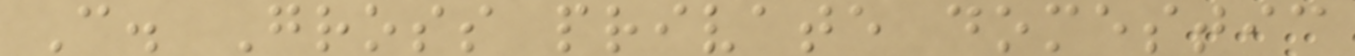C. Gross private domestic
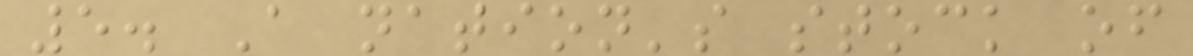5. A nation's stock of
